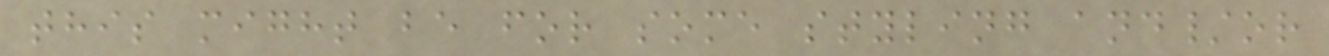this might be for some styling and/or
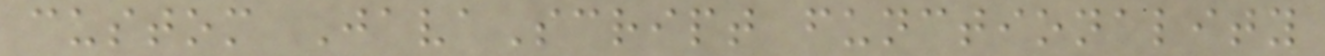custom JavaScript functionality
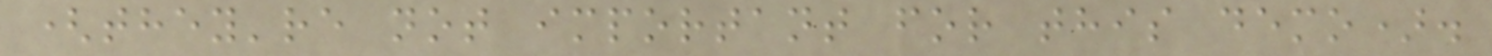(they're not important for this demo).
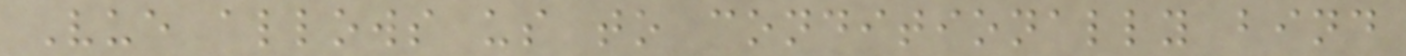Vue allows us to conditionally bind
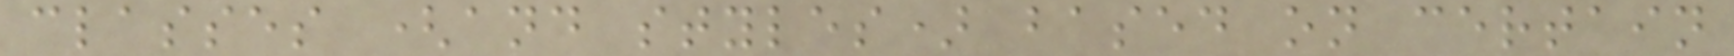classes (and styles) based on certain
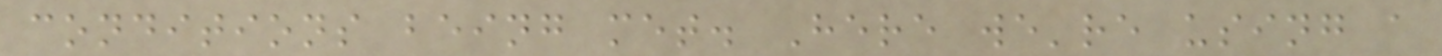conditions being met. Here we're using a
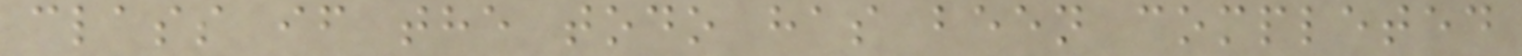class if the todo has been completed
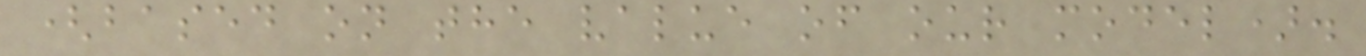(based on the value of our model).
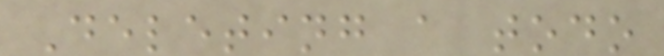Deleting a todo
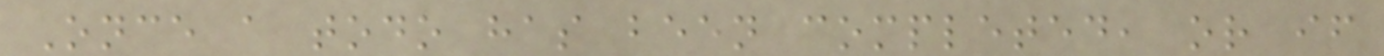Once a todo has been completed, or if
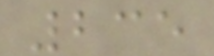235
